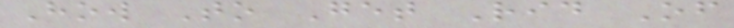How To Get Rid Of
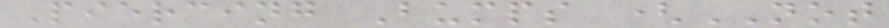Piercing Bumps (NOT
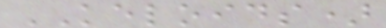KELOIDS)
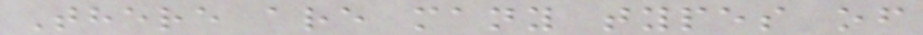There are many types of
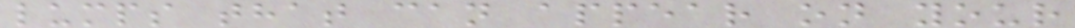lumps that can appear on your
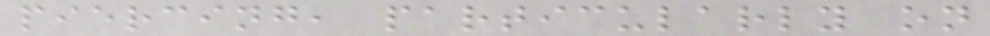piercing, particularly on
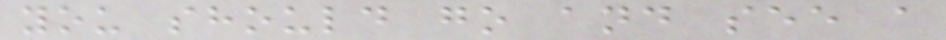you should go and see a
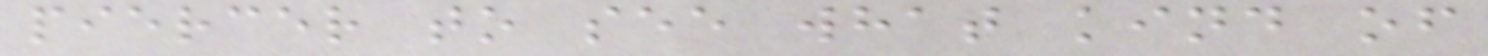piercer to see what kind of
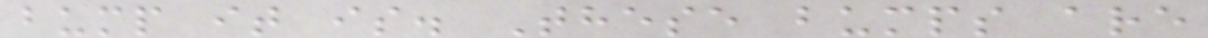bump it is. These bumps are
